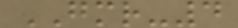GMR-4
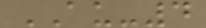AU-4
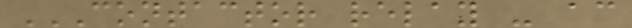CONTACTOR RELAY - AC
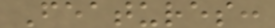Features:
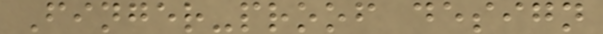Finger-proof design
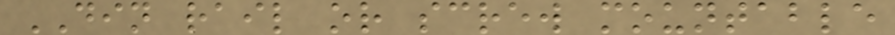DIN rail or screw mountable
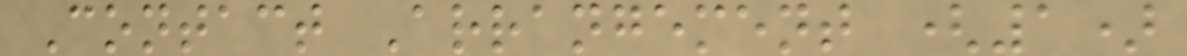Contact Arrangement (1)
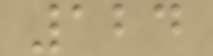124
